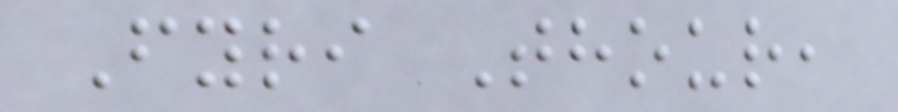Fyri Thour,
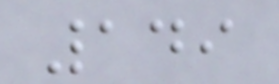149
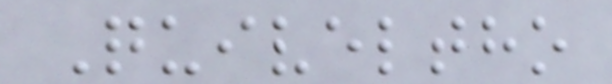Quiveltho
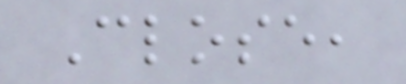Close,
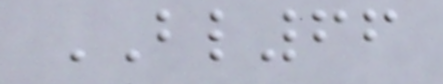BL66
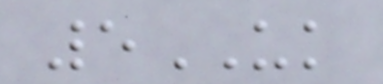5UK
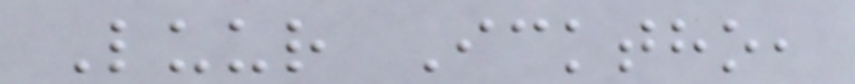Luur Icktho,
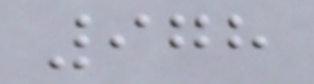978
